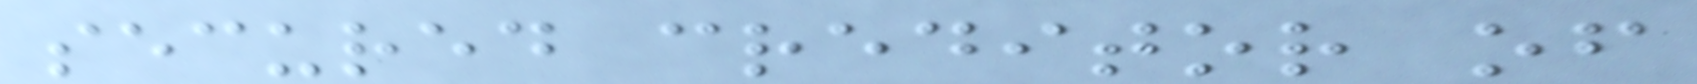secured creditor of
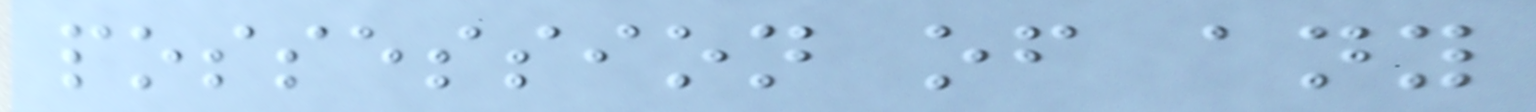possession of any
